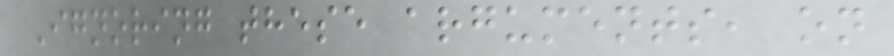Ignoring these arguments, on
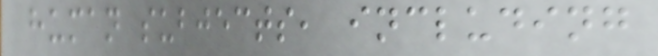human subjects, including
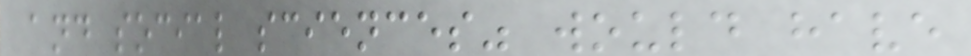and social sciences" would have
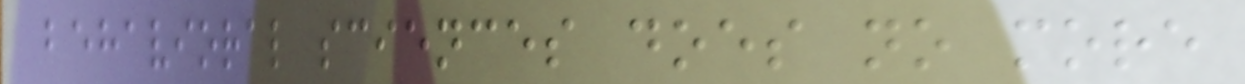behavioral sciences does no more
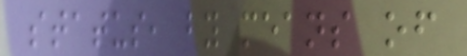status, by means of
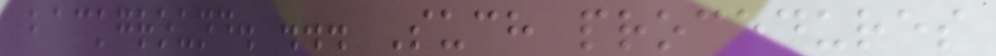background. ... Such procedures
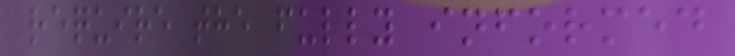require the fully informed
